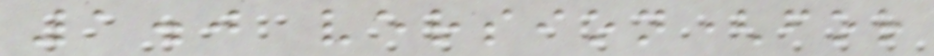1.0 version(for
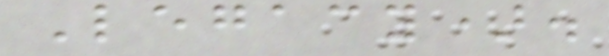Legacy).
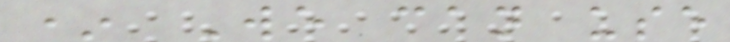* We can use
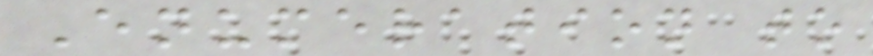Enumeration to
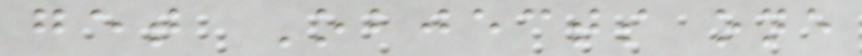get Objects one
